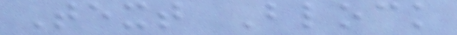Text Block
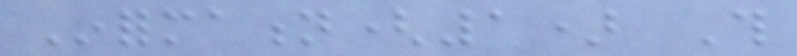Information(1) This
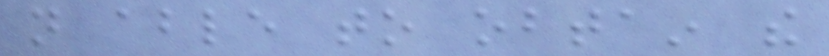not able to obtain the
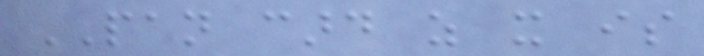PAN card as it is
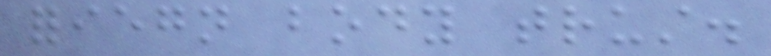foriegn body trust.
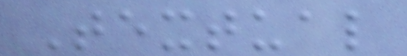Textual
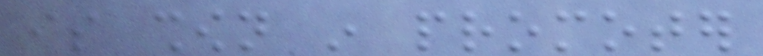is shown in promoter
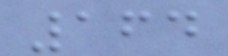164
